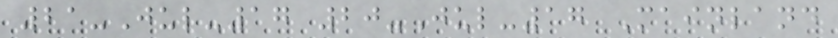21-Jul-17 20-Jul-17 Mainland
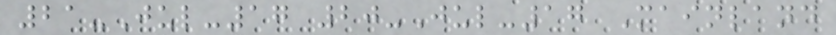21-Jul-17 20-Jul-17 Mainland
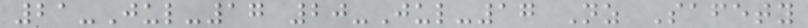21-Jul-17 20-Jul-17 Nz Safety
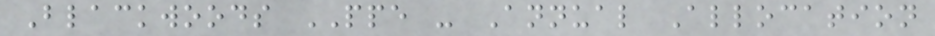Blackwoods PPE - Annual Allocation
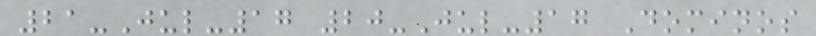21-Jul-17 20-Jul-17 Dominos
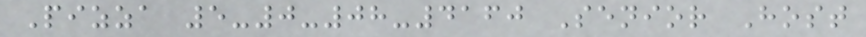Pizza 5-0-08-4160 Senior Host
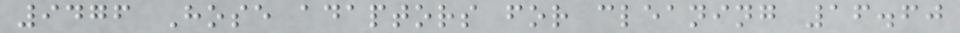9476 Hose adaptors for cleaning 16.60
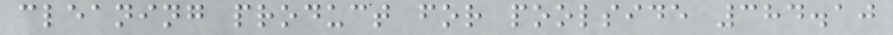cleaning product for poolside 384.10
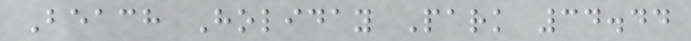Beach Holiday Park 34.44
